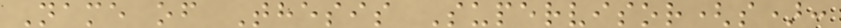Name of Thesis Supervisor(s):
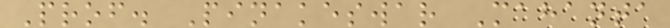Prof. Pinakeswar Mahanta
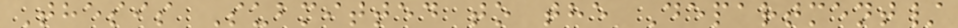Thesis Submitted to the Department/
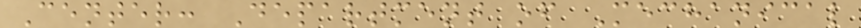Center: Department of Mechanical
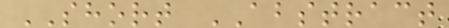SHORT ABSTRACT
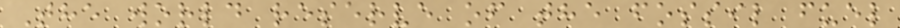The world reserve of the fossil fuel
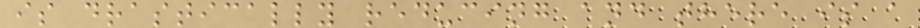is drastically reducing and there is a
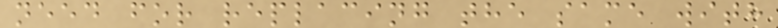need for replacing the same with
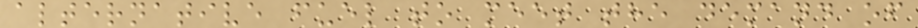alternative fuel to meet the demand of
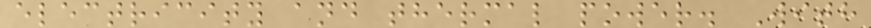electricity and thermal power. With
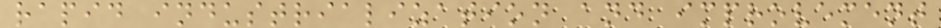rapid industrialization and improvement
